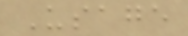Usage
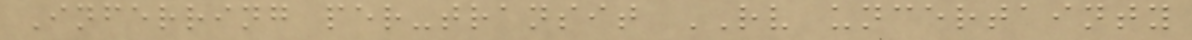Inferring per-transit RV uncertainty
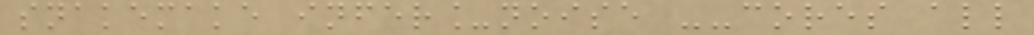snakemake infer_noise --cores all
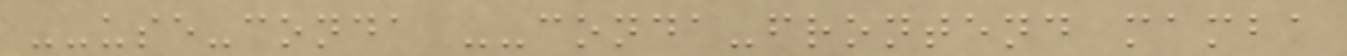--use-conda --conda-frontend mamba
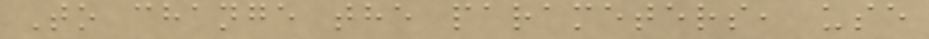To change the parameters, use
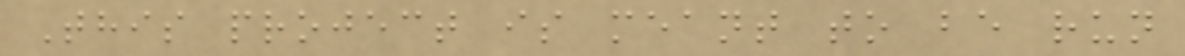This project is meant to be run
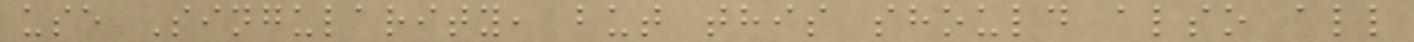use Singularity, but this should also all
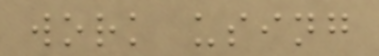work using
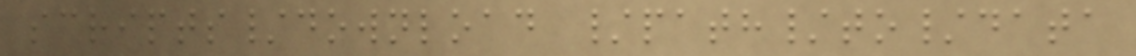scripts/download /path/to/data
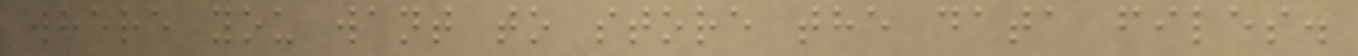where you want to store the data files.
